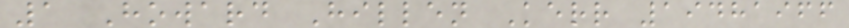1 Howard Hillen Kerr 19481966
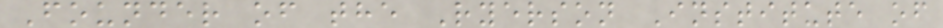Founder of the Ryerson Institute of
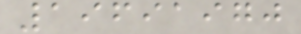19691970
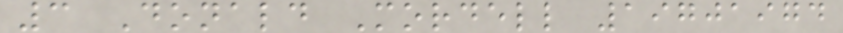3 Donald Mordell 19701974
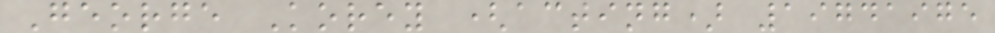George Korey (acting) 19741975
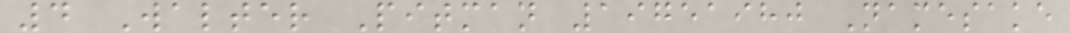4 Walter Pitman 19751980 Namesake
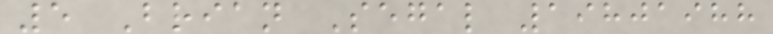5 Brian Segal 19801988
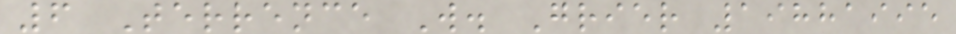6 Terrence W. Grier 19881995
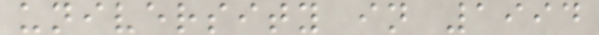university in 1994
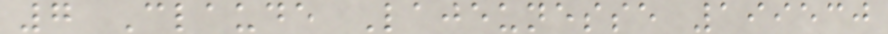7 Claude Lajeunesse 199530
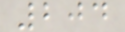204
